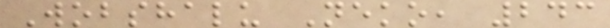Wobshalu Neko, 243
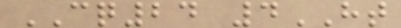CQ24 4HT
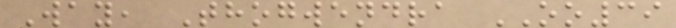Way, Thogwendra OO39
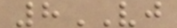8VJ
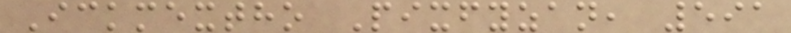Ickmextho Pixfyzan, 591
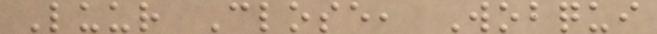Luur Close, Wobqui
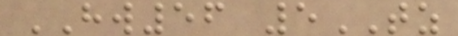HW56 5TZ
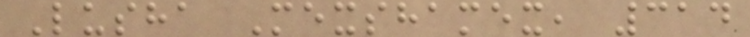Lusha Mexshamex, 314
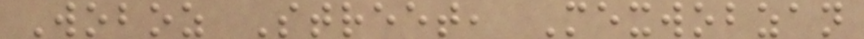Woboz Street, Mexwobzan
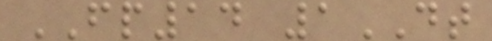FP14 1DT
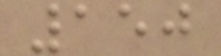150
